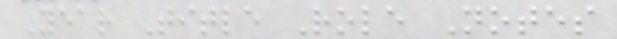Year Title Role Notes
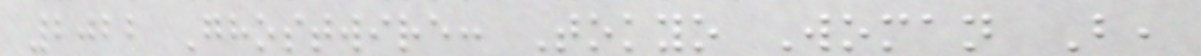2022 Ghostwire: Tokyo Woman B,
